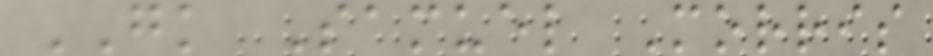GK Samuel Morris
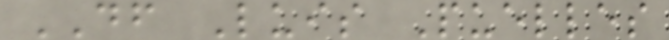DF Luis Puelles
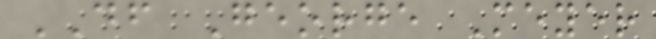DF George Meyer
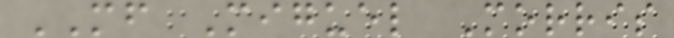MF Miguel Morris
